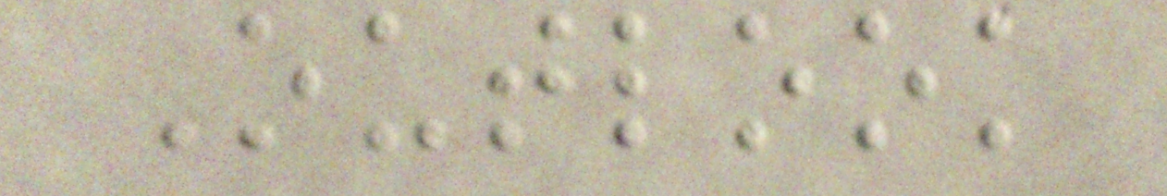Outlook
